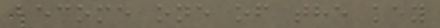become one of the key
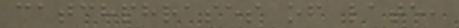catchphrases of late,
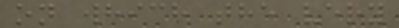on which the very
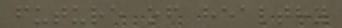future of healthy
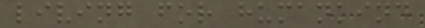living for humankind
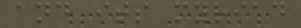and its myriad
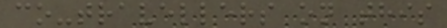co-travellers on this
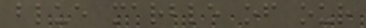blue marble of our
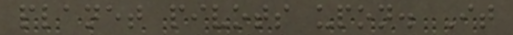planet pivots upon. It
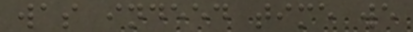was indeed time we
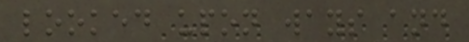looked upon ways and
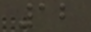12
